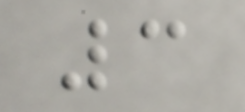3
